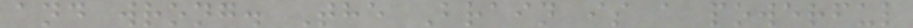and wrong. The Brain is a powerful
